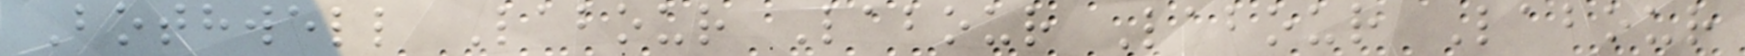Bothwell Labour Labour Labour Labour
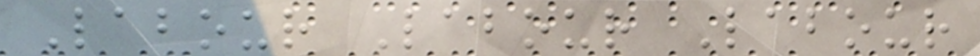Labour Labour Labour
